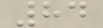84
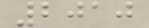2010
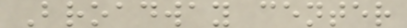Broadway center
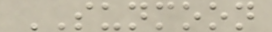SUNMOON
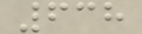638
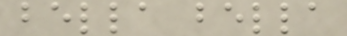bella bella
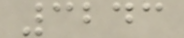3243
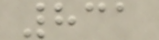831
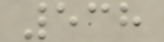538
